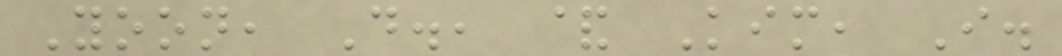Yoon, D., & Kim, I.
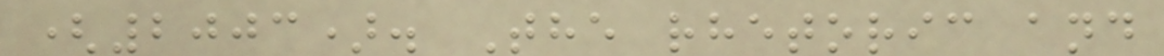(2003). The rhetoric and
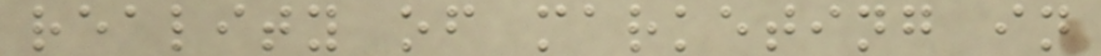reality of marketing in
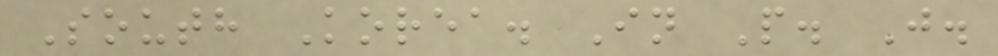South Korea. In P. J.
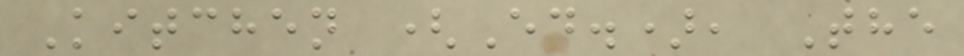Kitchen (Ed.), The
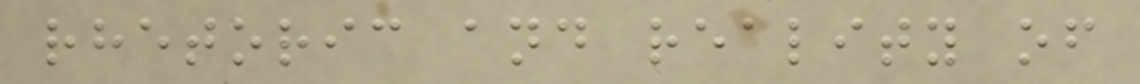rhetoric and reality of
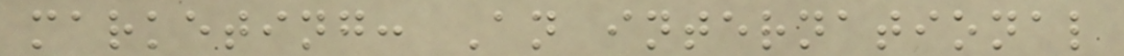marketing: An international
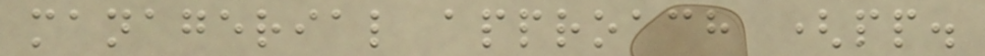managerial approach (pp.
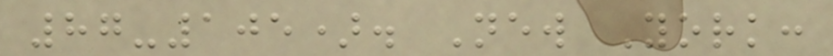87-105). New York:
